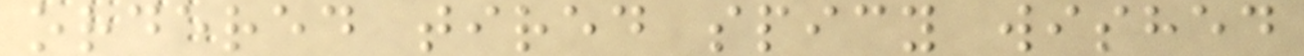ordered tired spicy wished
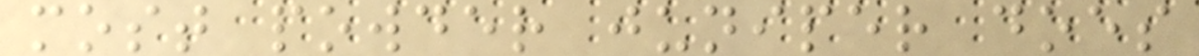most powder juniper does
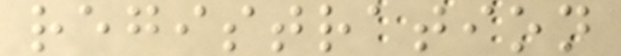registration
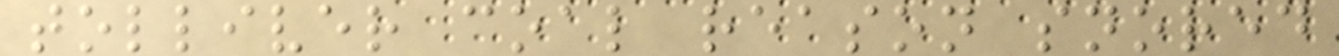tolliver coal reason snored
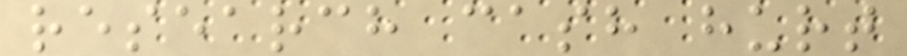research cash hurt
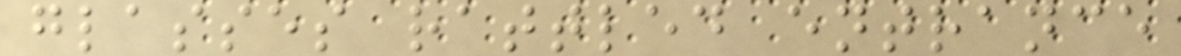glasses rattled entrance
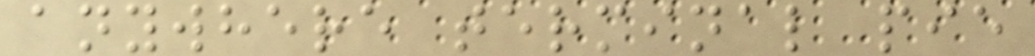anywhere terminal pie
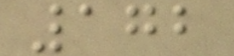172
